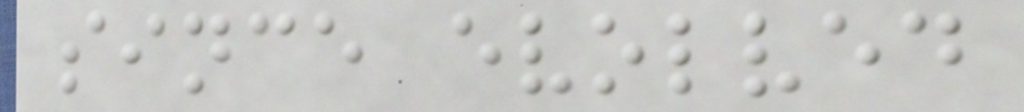since evolved
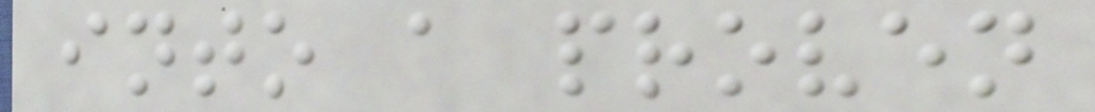into a proven
